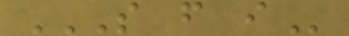S F I
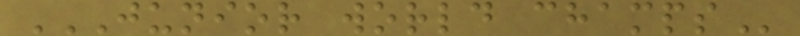JUNIOR WORLD CHAMPS
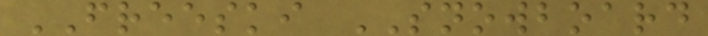FREESKI SNOWBOARD
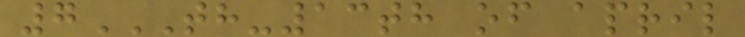7TH-13TH OF APRIL
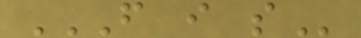F I S
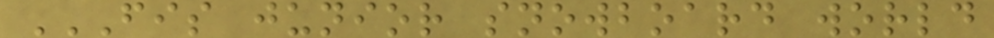FIS JUNIOR SNOWBOARD WORLD
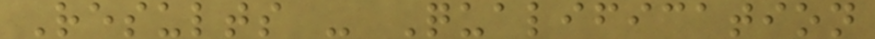Results - Qualification
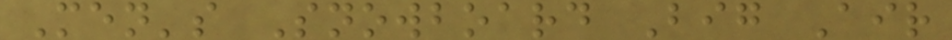Men's Snowboard Big Air
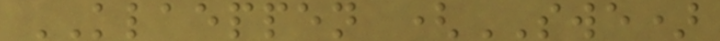KLAEPPEN (SWE)
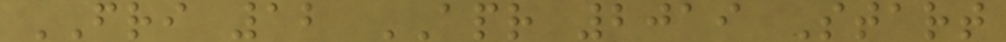FRI 12 APR 2019 Start
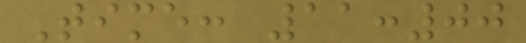Time: 11:00
